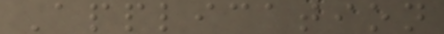Application
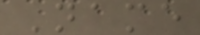Name
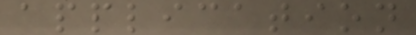application
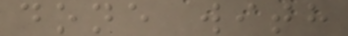done with
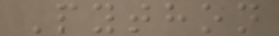Python
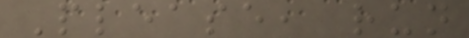Please, run
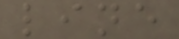line
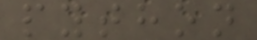python
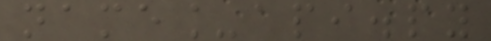name_api.py
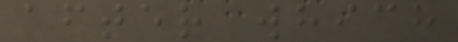after which
